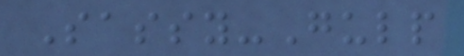Sassy-Gulp
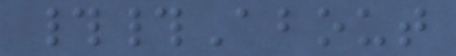##About
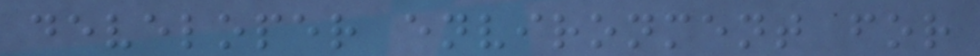developer environment for
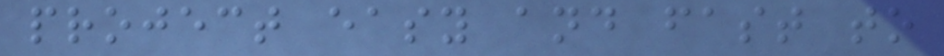project easy and fast to
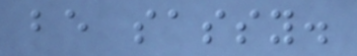be sassy.
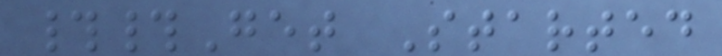##Get Started
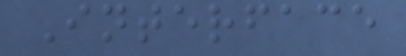Interface
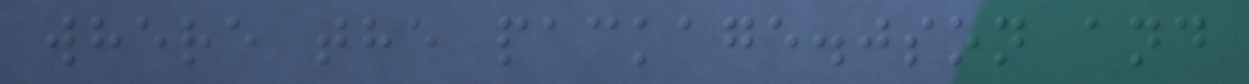where the package.json and
